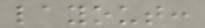layout:
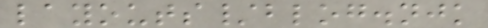layouts/blog.njk
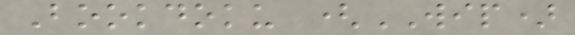Bookdoku (WIP)
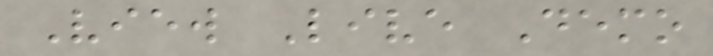View Live Demo
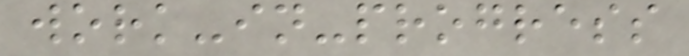work-in-progress
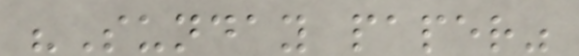"Sunday paper"
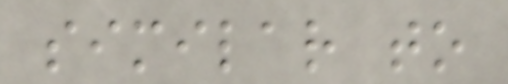similar to
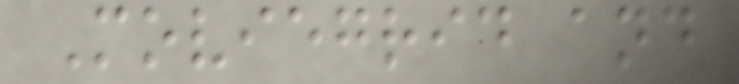Moviegrid and
